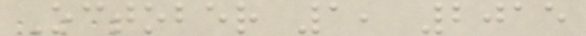October 1, 2015
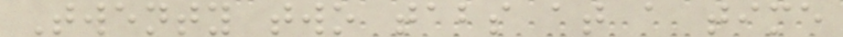Twenty two tabs at a time
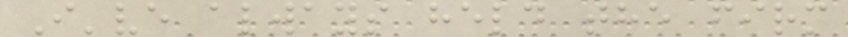I've always held the firm
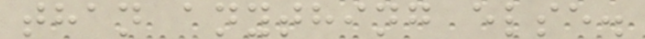than anything else.
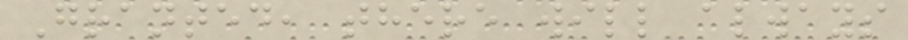Granted, there will always
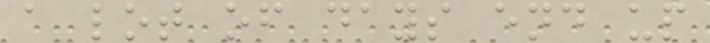a lot of days end up
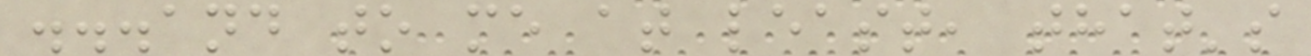...and to me at least, that's
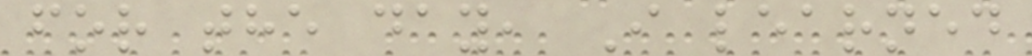for the day, I learned
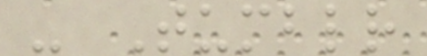- Tumblr
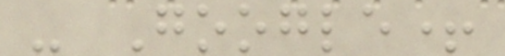- Google+
